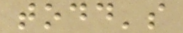todd's
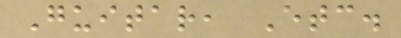Guitar, Etc.
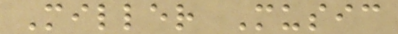Miller Music
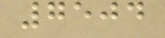7504
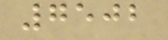7502
